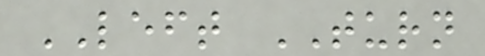LEFT TURN
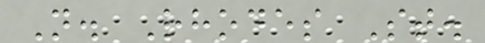N. Rhodes St.
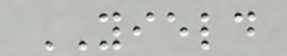YIELD
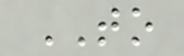TO
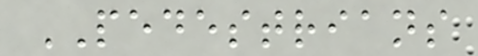PEDESTRIANS
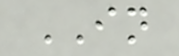IN
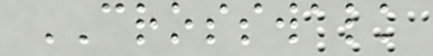CROSSWALK
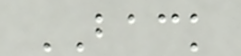BACK
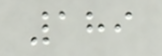189
